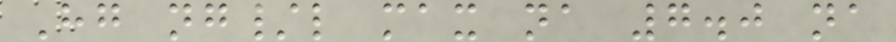Hg ng/l max na 7.0 na
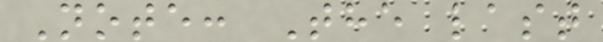Note: The last
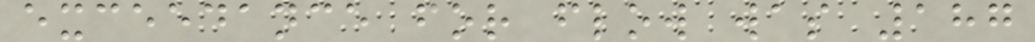exceedance for flow was 187
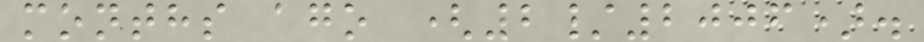months ago (2/2006).
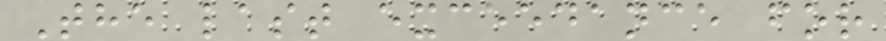The last exceedance for
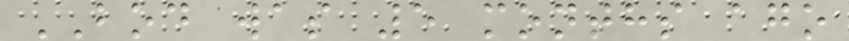BOD was 5 months ago
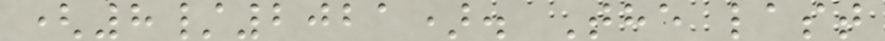(8/2021). The last
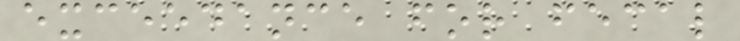exceedance for fecal
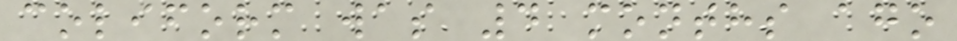coliform was 4 months ago
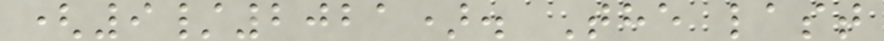(9/2021). The last
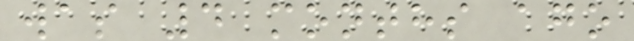was 4 months ago
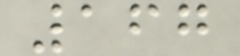167
